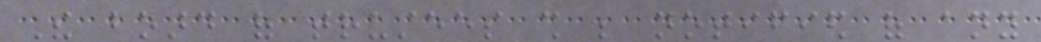The board of trustees shall be notified of any
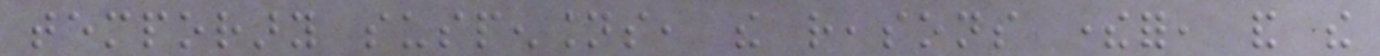temporary suspensions, the reasons therefor, and the
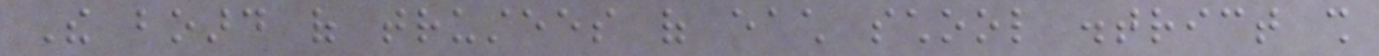The board of trustees of each school district shall
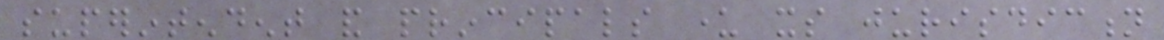superintendent and principals under its jurisdiction
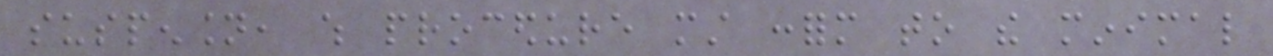suspension, which procedure must conform to the minimal
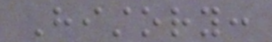History:
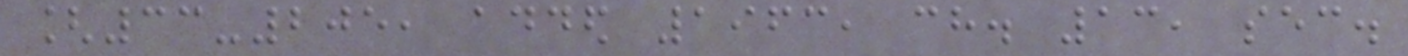[33-205, added 1963, ch. 13, sec.
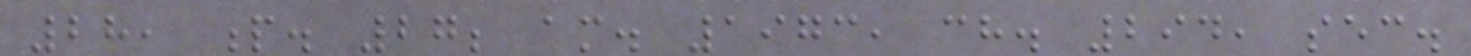28, p. 27; am. 1973, ch. 294, sec.
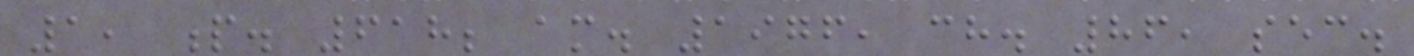1, p. 618; am. 1976, ch. 86, sec.
